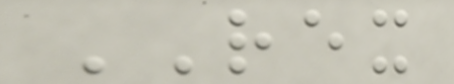REX
